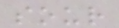sour
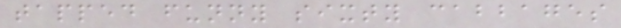tapped funny sixty cabbages
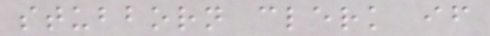stubborn clerk if
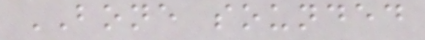BONE sounded
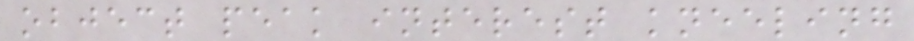object peak interest kneeling
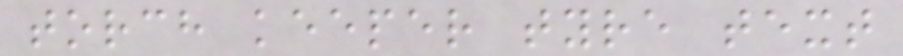torch keeper tyre text
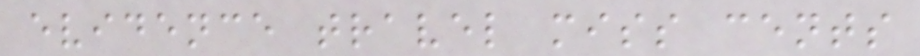evidence travel miss cents
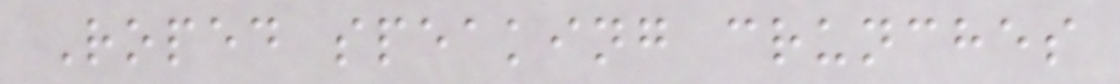Roped speaking crunches
